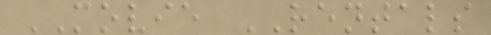MOVIE RENTALS
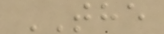THE
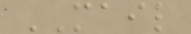MAIL
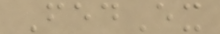FedEx
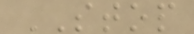STOP
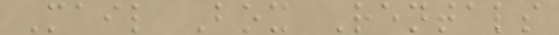Mail Box Rentals
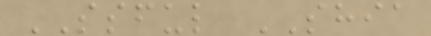SSFUL SHIA
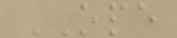OPE
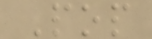Pop
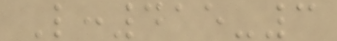L:415-3
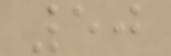50
